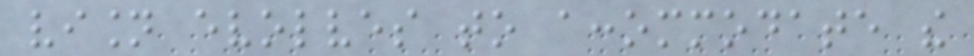vision evolves to accommodate the
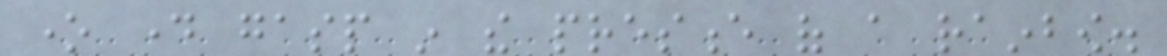one day gasp in the presence of a rainbow.
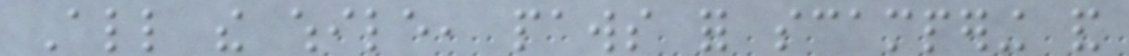All the while, paws for scampering and
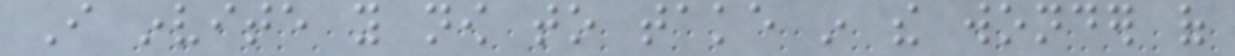I invite you now to take in the wonder of
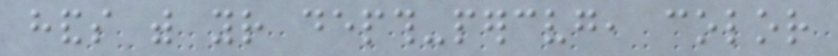hands with your depth-perceiving, color
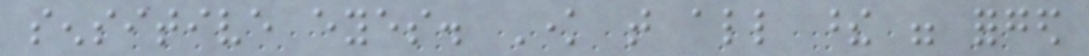sensitive eyes. Know that all these were forged
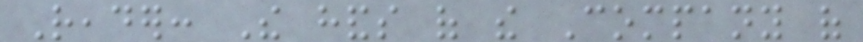Reader: The hands of the Company of
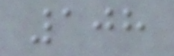108
